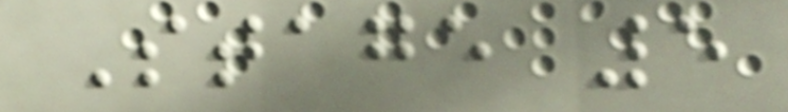Stage 5
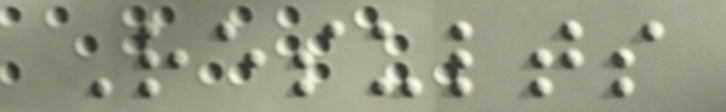Results
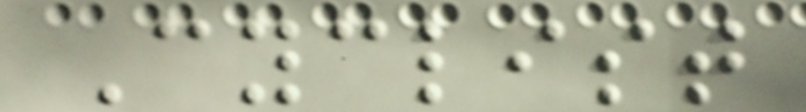Cyclist
